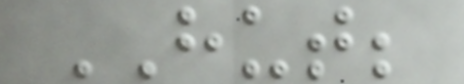HUT;
